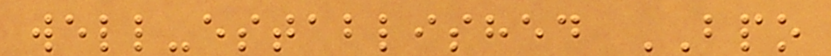well-established BPO
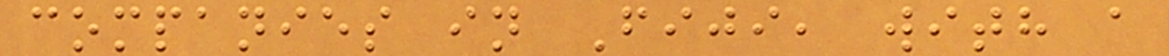companies in Fiji, with a
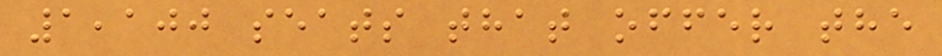1,100 seats that offer the
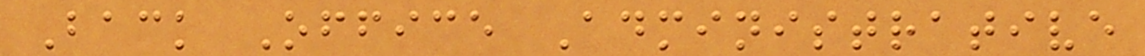Back Office Administrative
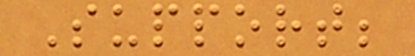Support;
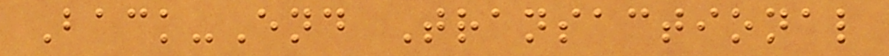Back-End Transactional
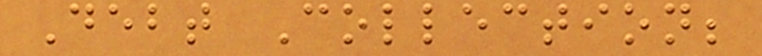Debt Collection;
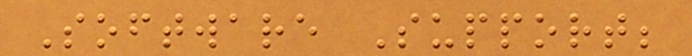Software Support;
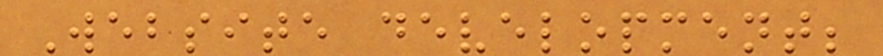Website development;
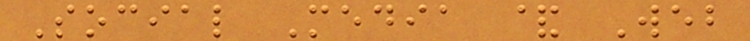Social Media & Web
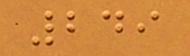249
